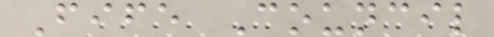Fife Council
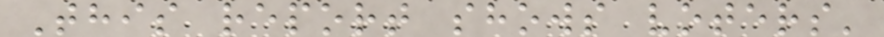This report shows voters'
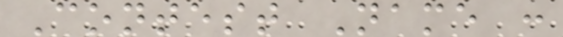Contest Name :
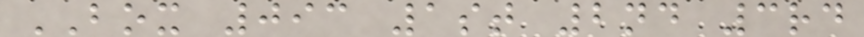BOX 093 1st 2nd 3rd
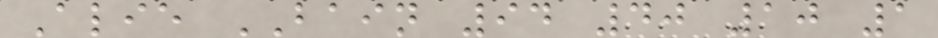Alie BAIN 94 40 10 1
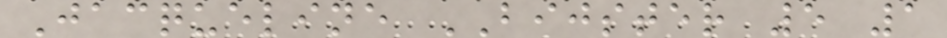Jacqueline BIJSTER 5 1
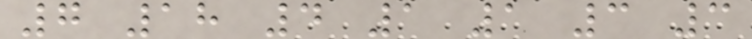7 18 4 1 1 3 3
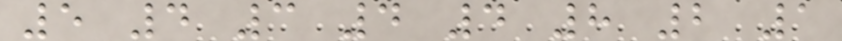5 4 3 4 4 8 2 1
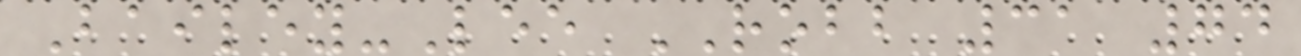Bailey-Lee ROBB 31 74
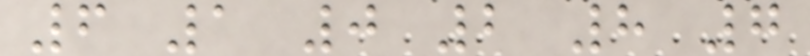6 1 0 2 8 7
